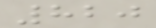820
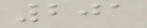201
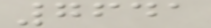7641
